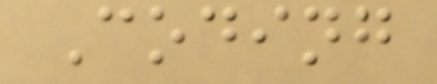Coding
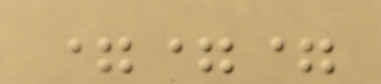===
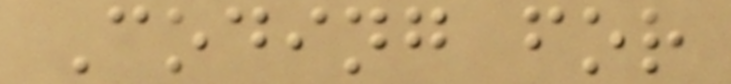Coding for
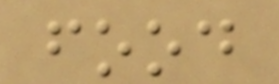food
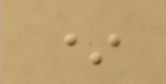*
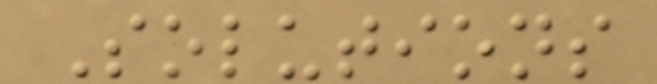Solutions
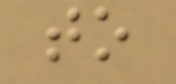to
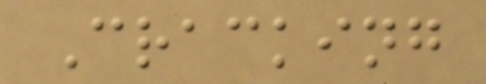Cracking
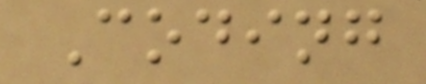Coding
